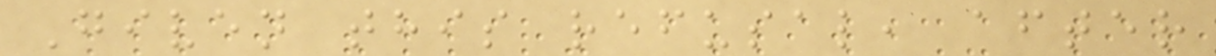Given this refusal, after
